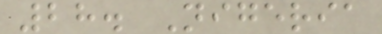28. Nigeria
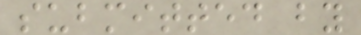submitted by
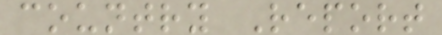country Report
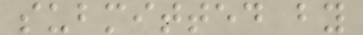submitted by
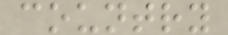country
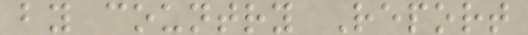by country Report
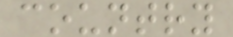country
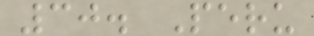30. Peru
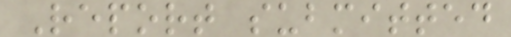Report submitted
